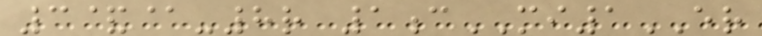3&@-8r 1cMI1ER
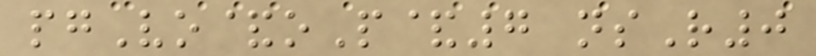pgVo&oP&7 nsR0
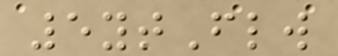5ytFlw
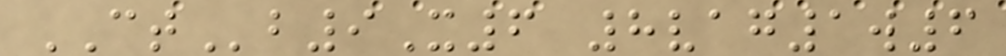CTb9X6 8vag1w6
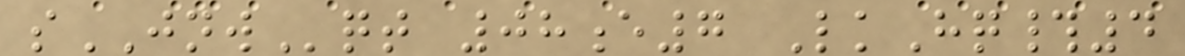sJNWqt 08e7 LkHq#4
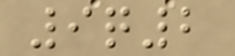9q2
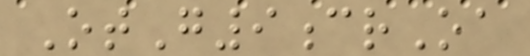OtG9crOa
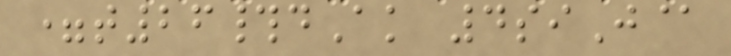=t26#dAk 4siJ@
